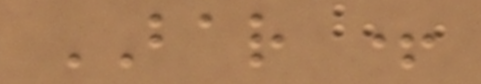BAR +
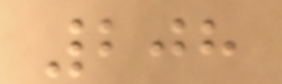208
